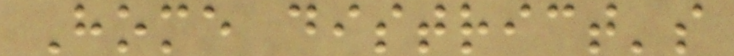Home district's
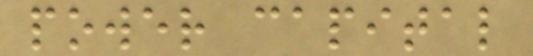power capital
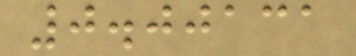0.00131
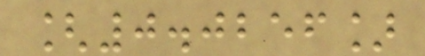[0.0256]
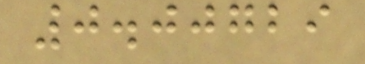0.00729
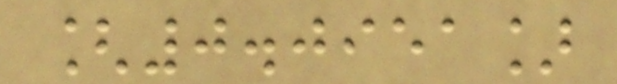[0.0951]
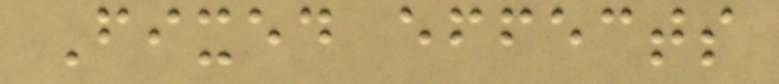Fixed effects
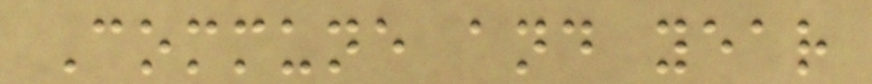Commune and year
